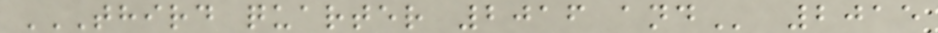THIRD QUARTER 2016 AND 2015
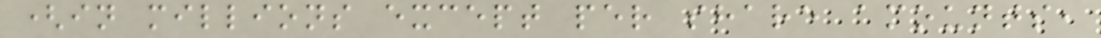(in millions except per share amounts,
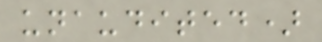unaudited)
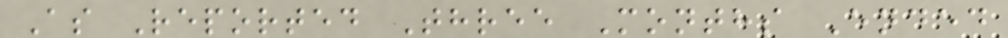As Reported Three Months Ended
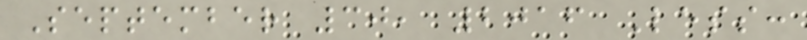September 30, 2016 Less:
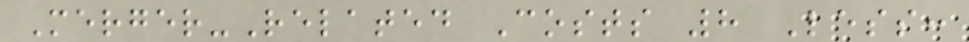Merger-Related Costs 8 Less:
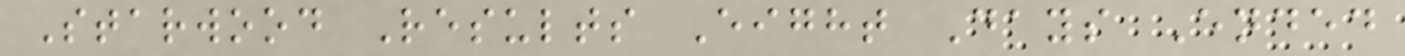Starwood Results Eight Days Ended
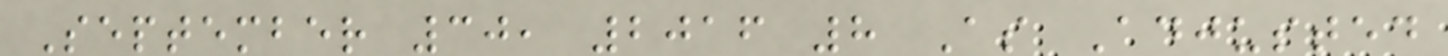September 30, 2016 8 As Adjusted
